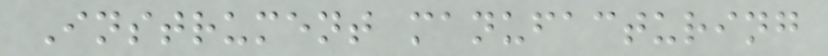Instrument manufacturing
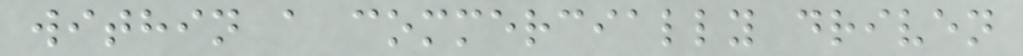within a commercially driven
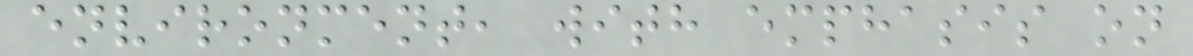environment, with emphasis on
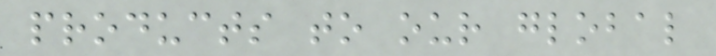products to our global
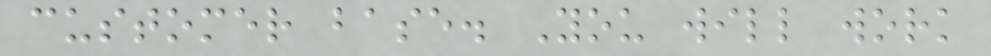customer base. You will work
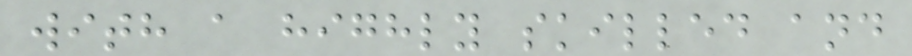with a highly skilled and
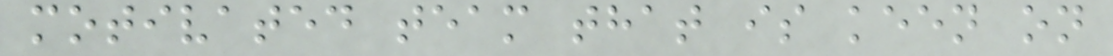motivated team that is keen on
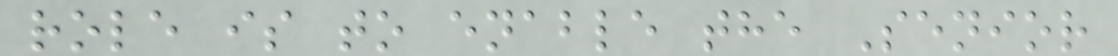role is to enable the Senior
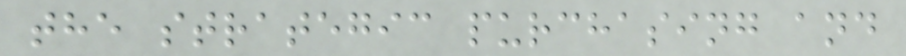the strategic purchasing and
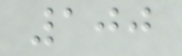100
